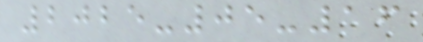2025-05-16
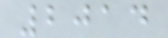2014
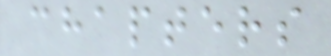chapters
